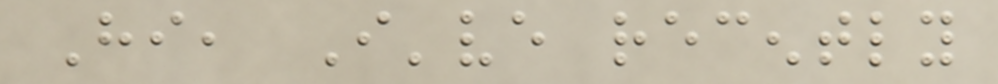Hi, I've recently
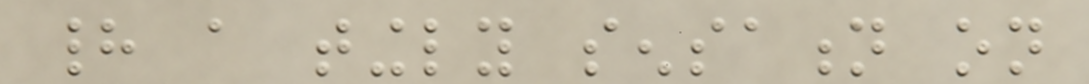had a tingly sensation on
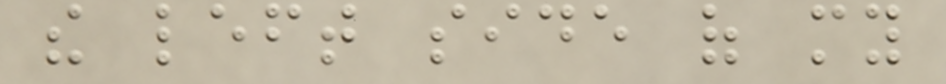the left side of my
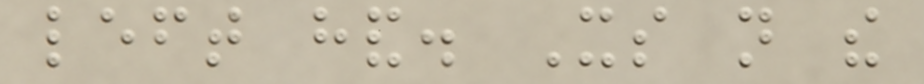left hand. Its not the
